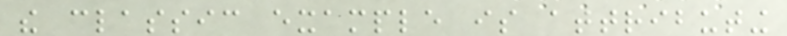the classic example is attributing
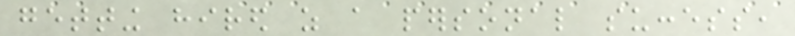getting hired as a personal success,
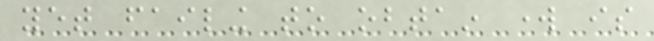yet failing to obtain work is
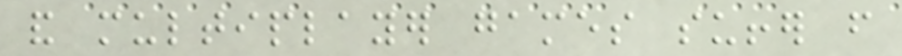and multiplayer games suffer from
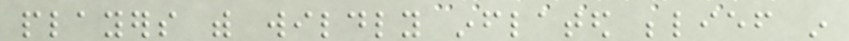players with wildly inflated belief in
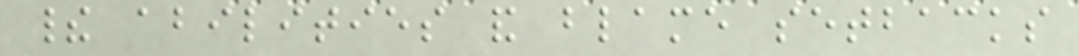their abilities and blame setbacks
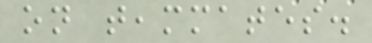on teammates.
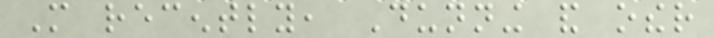More recently, Dunning and other
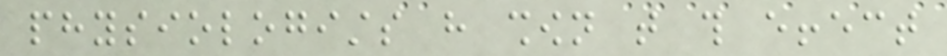physiologists have shown that this effect
